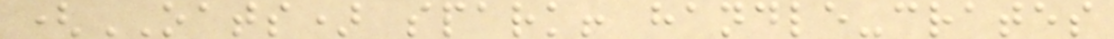(OATS) spark! handle-crates
